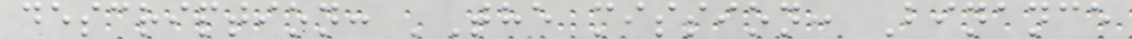description: 'The mission: Binance
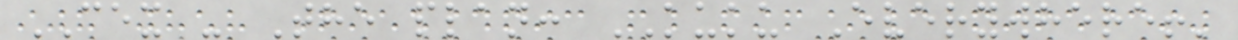CEX - The plan: KUKU Everywhere!'
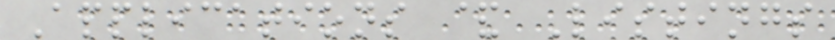Applications & Listings
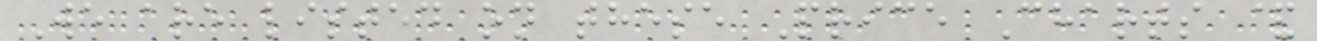We are listed on these Price Charts &
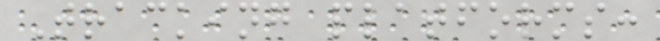Tracking platforms:
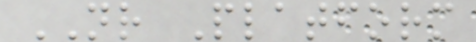NR Platform
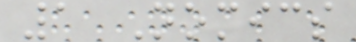1 Nomics
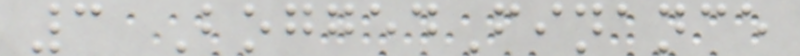3 BoggedFinance
